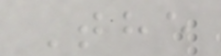The
